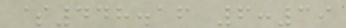$448.16 6:39
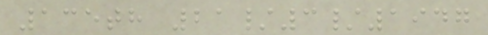135th 21/3/1947
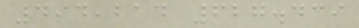494,214 627.439
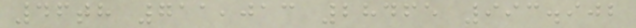46th 711,013 28465 993.902
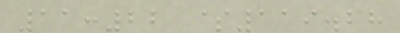11:22 $119.28
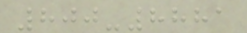800-8881
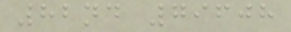82nd 79608
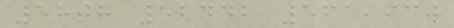58th 52442 561,930
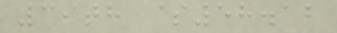39th $58.12
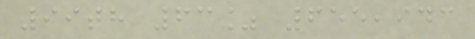99th 63% 655,943
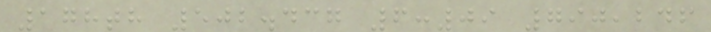178th 502.437 6:09 790,246
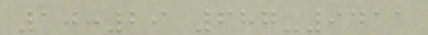10:29 687-9411
